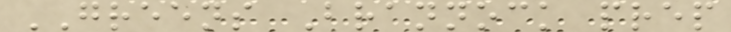GREENS Brannock prep
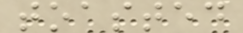toasted
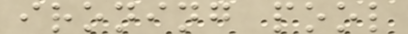ironing pool
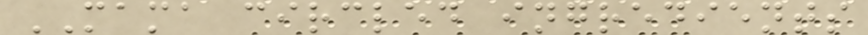MAMA circled ingredients
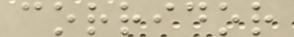corridor
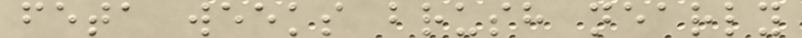feta weeks brush nearly
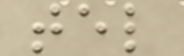tel
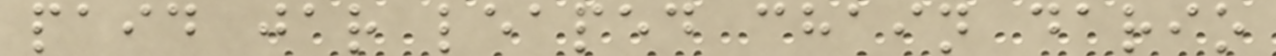paid jar leaped chain dario
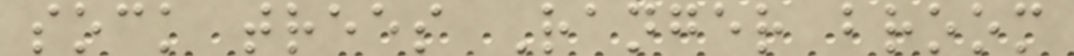sock trees Ranger broom
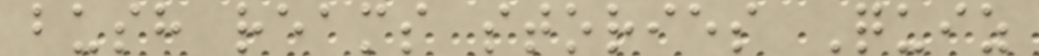bush reams stories Quiz
